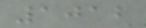1012
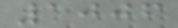1006
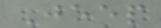Jeep
